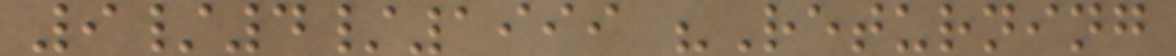9/4/1999 "Returning
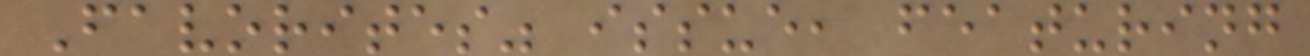Favorites" issue, featuring
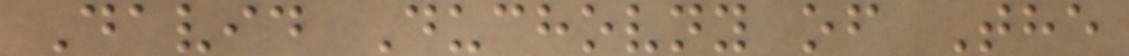David Duchovny of The
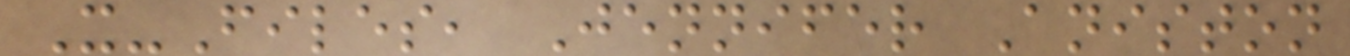X-Files, Jennifer Aniston
